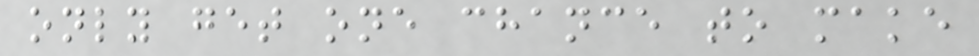only get one chance to make
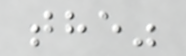the"
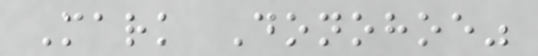Mark Donohoe"
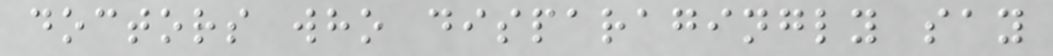doctors who disparagingly say
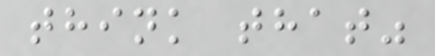think that"
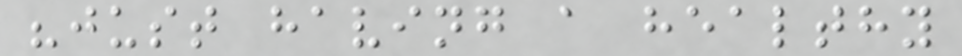"just having a healthy
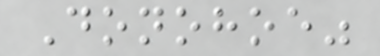Donohoe"
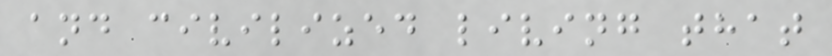and civilized living that
